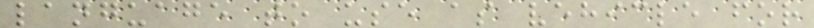language to use as vehicle for
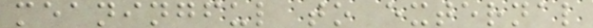meaningful to external
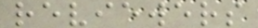reviewers
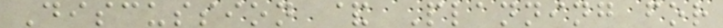Discussion & Planning for
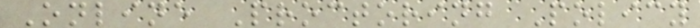Online Proctoring Policy
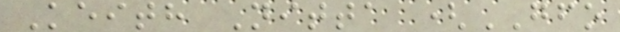Keith Nitta (GFO
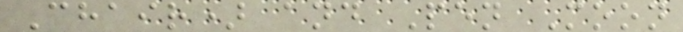Chair) and Pen Moon
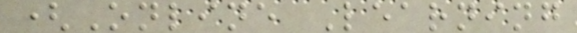(Online Learning
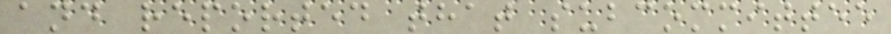and reported that subcommittee
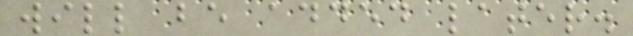will be added later.
